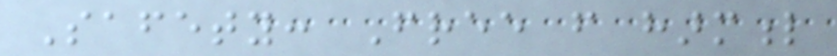Safety: Free from harmful
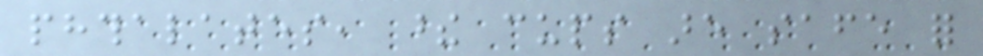phthalates, these cups are safe for
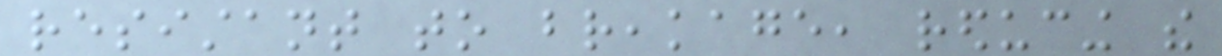resistant to breakage, reducing the
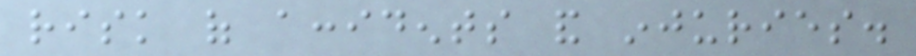risk of accidents and injuries.
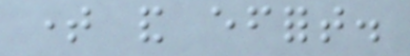time and effort.
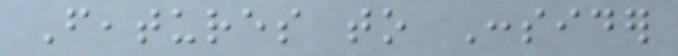Features to Consider
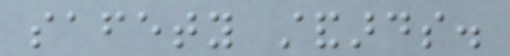safety standards.
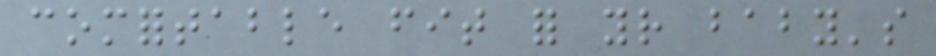comfortable fit for your baby's
